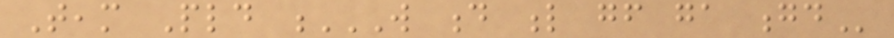Team Pld W D L GF GA GD
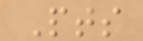Pts
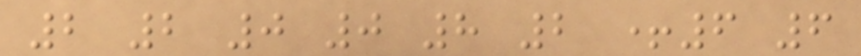2 2 0 0 8 2 +6 6
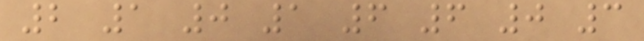2 1 0 1 6 6 0 3
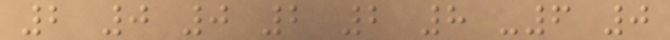2 0 0 2 2 8 -6 0
